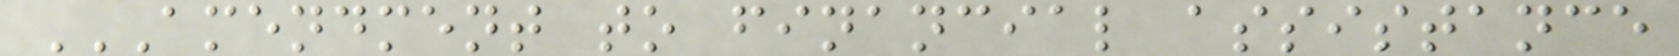AMENDMENT TO FINANCIAL ASSISTANCE
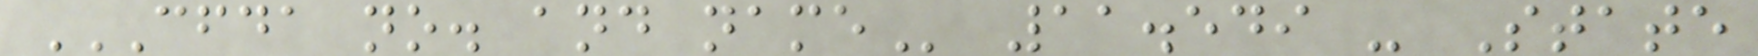CFDA NO. AND NAME 11.549 - State
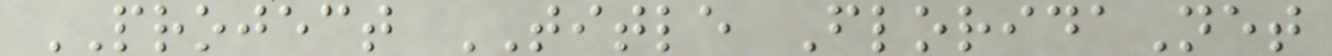PROJECT TITLE FloridaNet
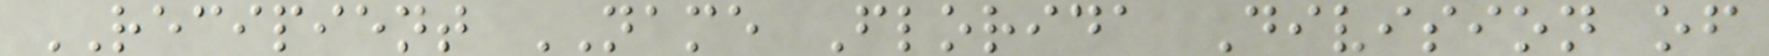RECIPIENT NAME Florida Division of
